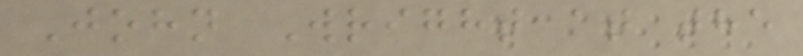John Wright at the
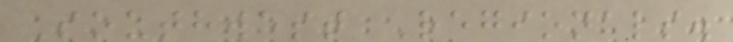Southwest Regionals.
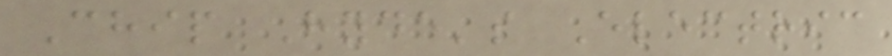Chip Hyde's Electric
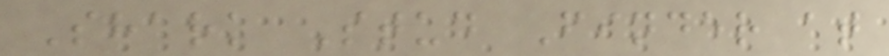Shark Stud Finder at
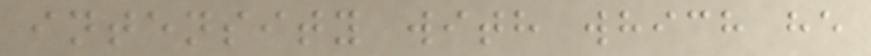intensity with which he
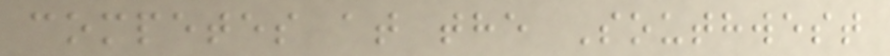competes at the Southwest
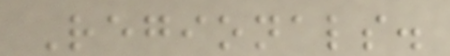Regionals.
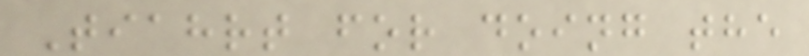Tiahrt for doing the
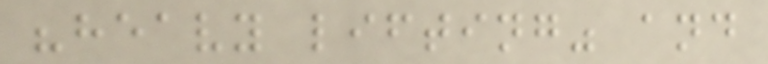"heavy lifting" and
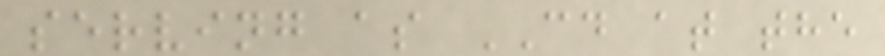serving as CD at the
